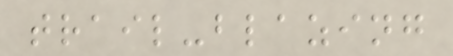trail-blazing
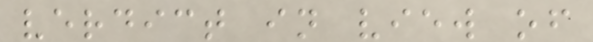verdict in view of
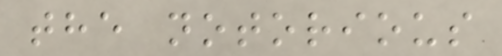the notorious
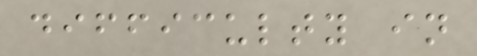difficulty in
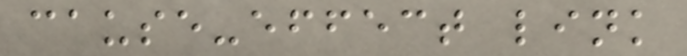cause-effect link
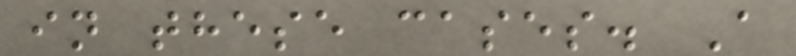in these cases. A
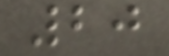20
